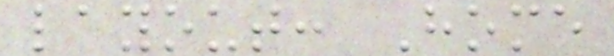layout: Home
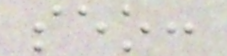seo:
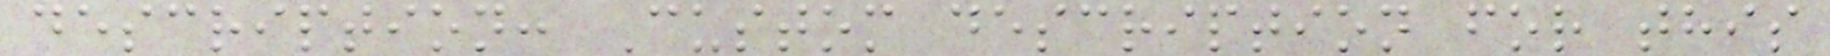description: Custom description for this
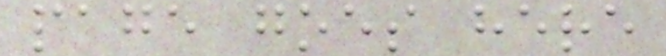page goes here
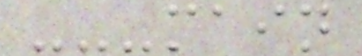---main
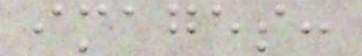images:
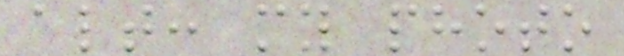alt: my photo
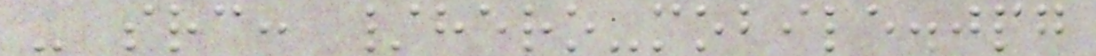- src: /hero-mobile.jpg
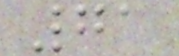71
